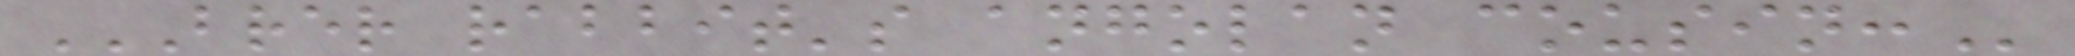BRER RABBIT'S ANGOLAN COUSIN:
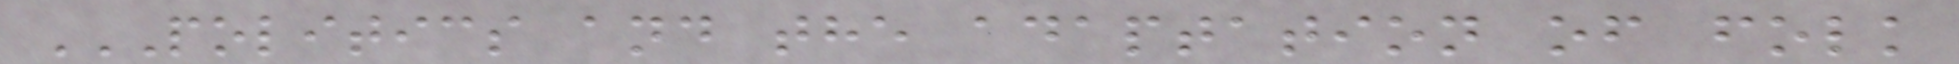POLITICS AND THE ADAPTATION OF FOLK
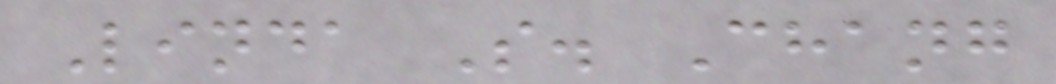Linda S. Chang
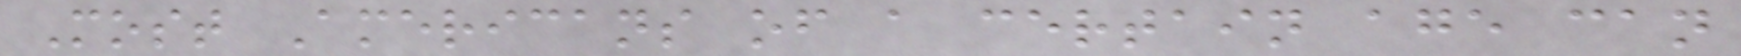Most Americans of a certain age can
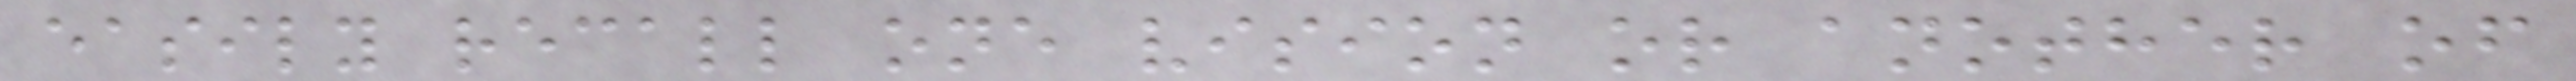easily recall one vision or another of
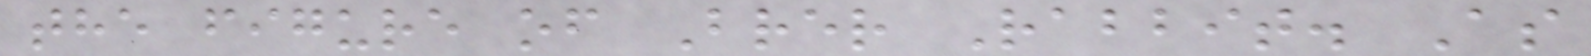the figure of Brer Rabbit. As
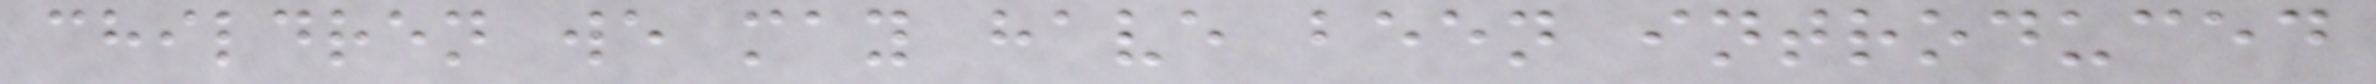children we may have been introduced
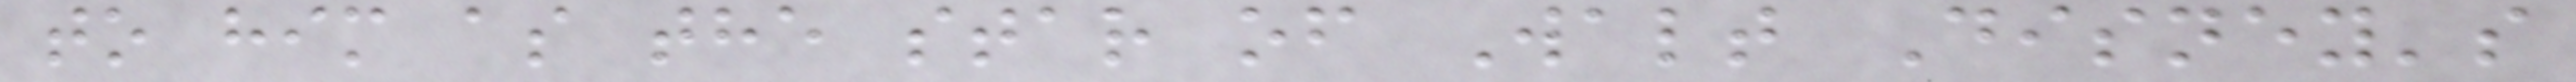to him as the star of Walt Disney's
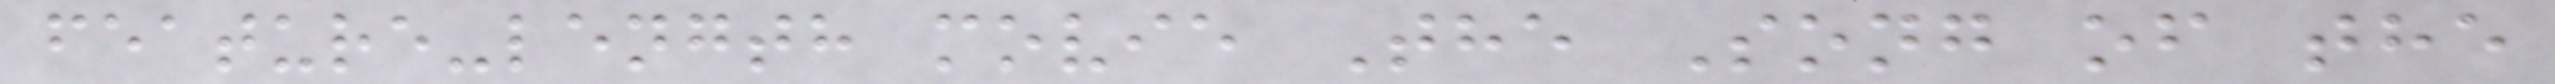feature-length movie The Song of the
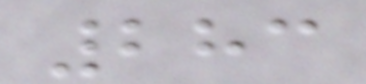283
